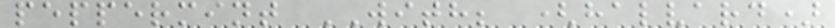peppermint WITH; (halvard)
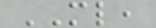ML,
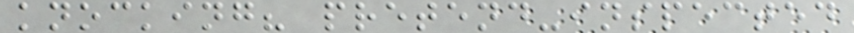knocking? pretend-inspected
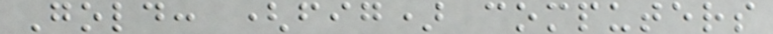Gold: (fig) computers
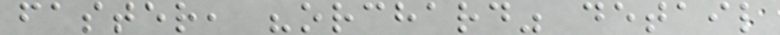faster, "orchard" detail
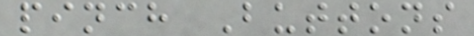pinch Buttons
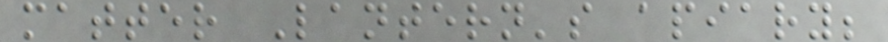matter Lantern's apiary;
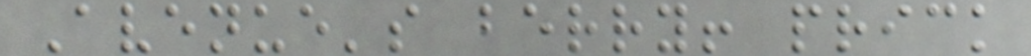Avenue's berry! prick
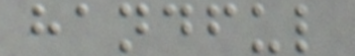handful
